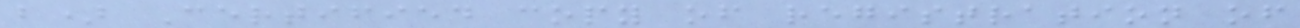b) Certified copy of registration of
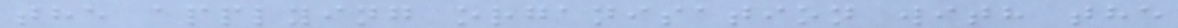the applying organisation with the
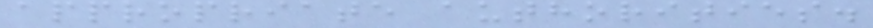appropriate authorities.
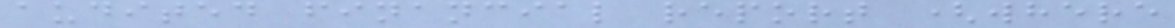audited financial report (where
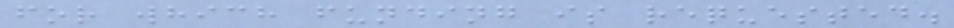for which funding is requested.
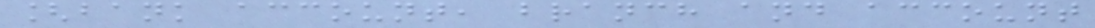[bank account, branch and account
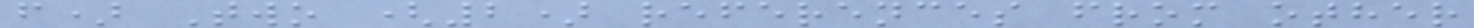f) Two (2) references from other
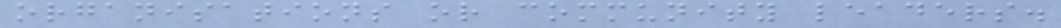organisations or community leaders.
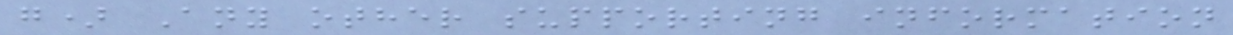g) Any other supporting information
